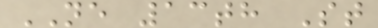NE 13th St
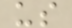us
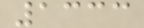1333
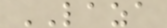LAZA
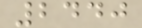2440
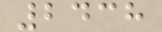2438
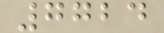7724
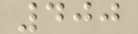400
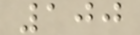100
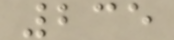235
